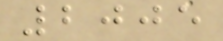2005
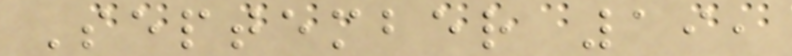September 19,
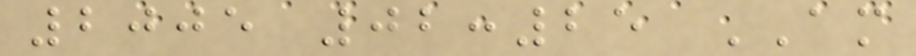2005 02:25 AM
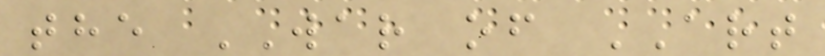the WAR of ART
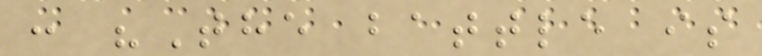: "The battle is
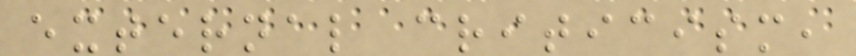external criticism,
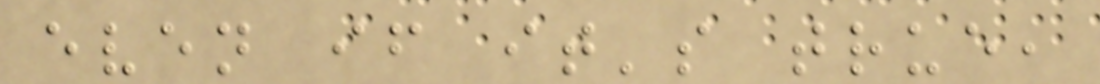even if it's true,
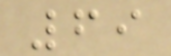69
